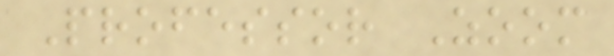Professor Zoom
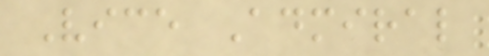Vice Admiral
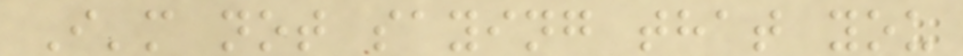I'm not saying that you
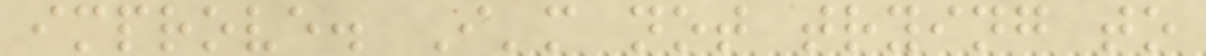improve. I'm not trying to
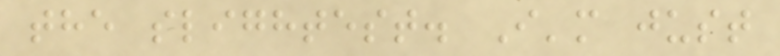the slightest. I'm just
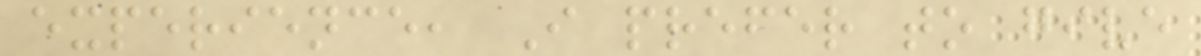experience, I prefer to give
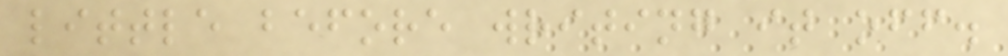little before writing it off.
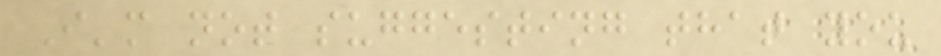I'm not suggesting that you
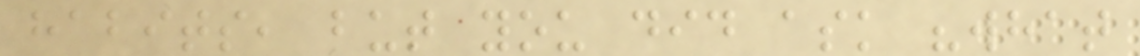habits, but you did ask "what
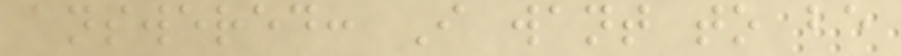answered: I want to be
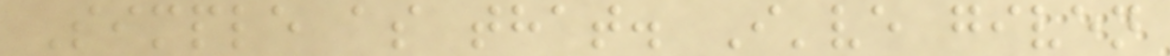Simple as that. I've given
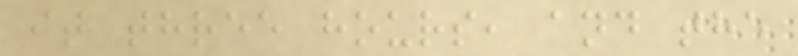it three hours, and the
